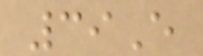39E
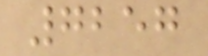7257
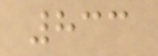833
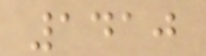1410
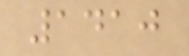1410
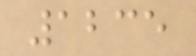1235
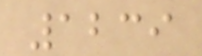1239
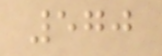570
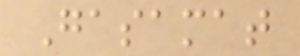Gasamat
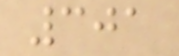301
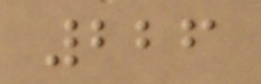226
